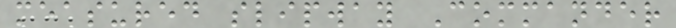measured slipway Commander
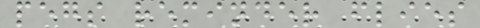pegs reminder flies
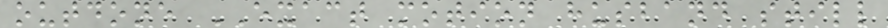outdone EXACT motion husband still
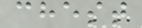chest
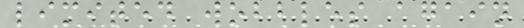limited wobbles again
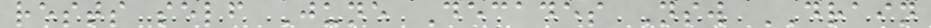rests self June Decades Nsw DRAIN
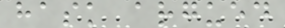hask argued
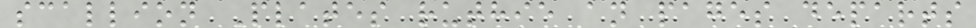scallion Plates ruthie an pages departs
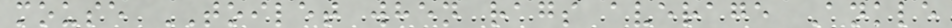mouse TOILET when rags average Ankle
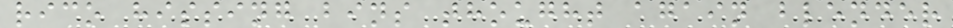rico hissing bins thought again blender
